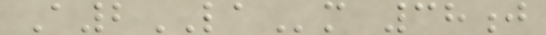A2LAm 38j
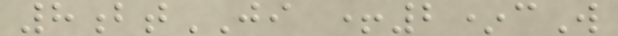8btJI +2*cW
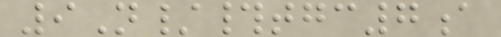9N/#tgc7a
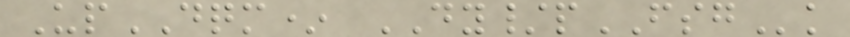UpDQM* DY/pFSGk
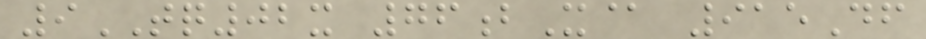9TQ02x 76bX@ 915Df
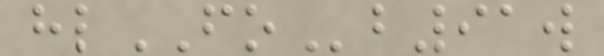hlFOb91w
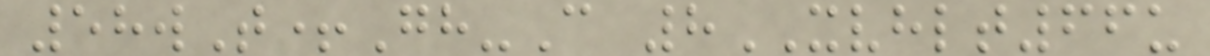58wT+Gh-C 8XVHLT66u
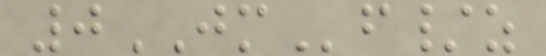0JMf/z
